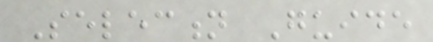Selection Guide
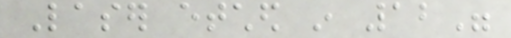Laser etched in 12"
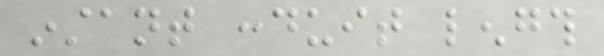instant conduit length
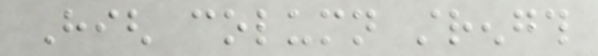High column strength
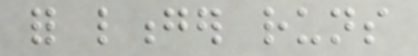for longer runs
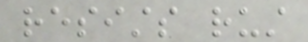resists rust
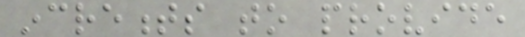increments to provide
